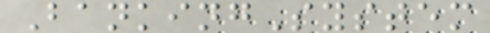BankingSystem
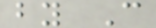by C
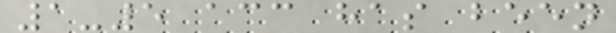1-5 acc has been
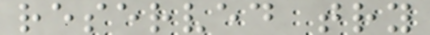reserved try
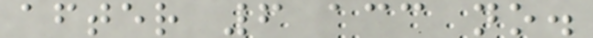after 6 acc no.
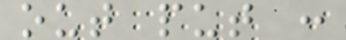out put :
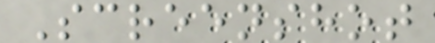Screenshot
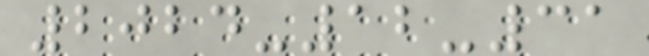2024-12-31
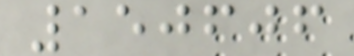150606
